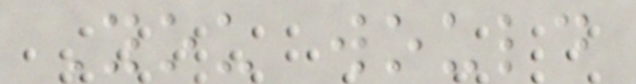You would
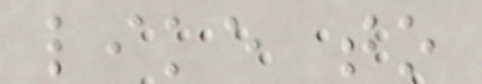like to
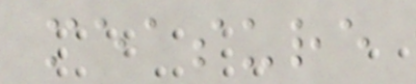measure
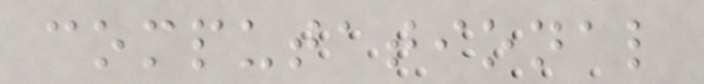computational
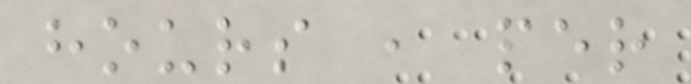hours , per
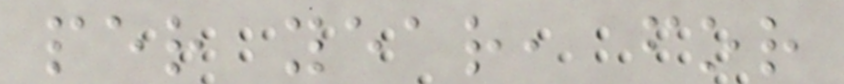per year, for
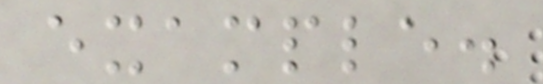example.
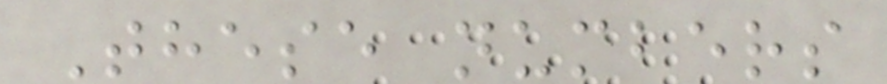These numbers
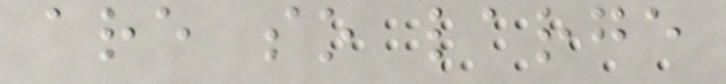are so large
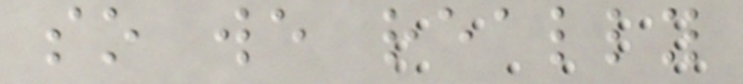so we really
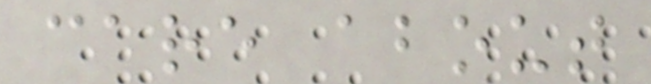care about
